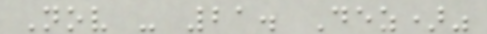Nov - 21. Dez)"
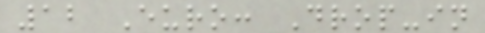12 Euro: Drop-in
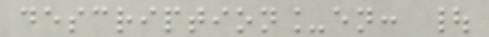description_en: |
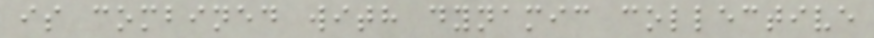is combined with dynamic collective
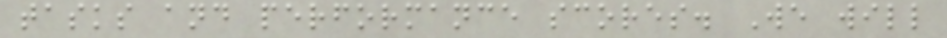tasks and performance scores. We will
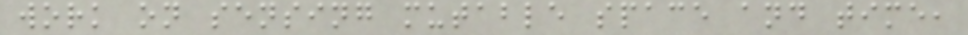work on sensing mutable space and time,
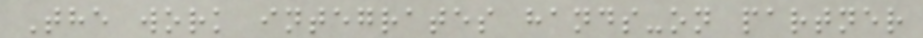The work integrates hands-on partner
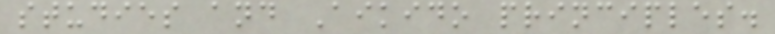studies and Aikido principles.
